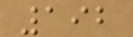192
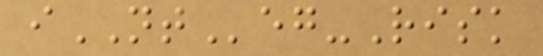iNTeg-Risk
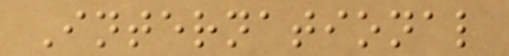International
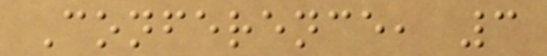Conference, 3
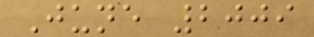June 2009
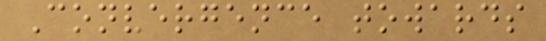Convergence towards
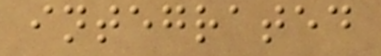integrated
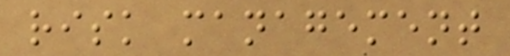risk management
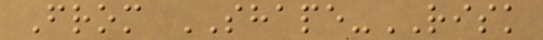From SHAPE-RISK
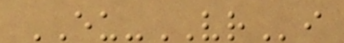EU-VRi
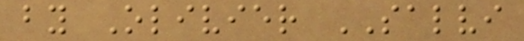by Olivier SALVI
